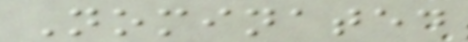Nominated
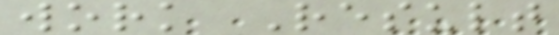work Result
